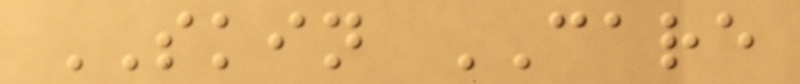SKIN CARE
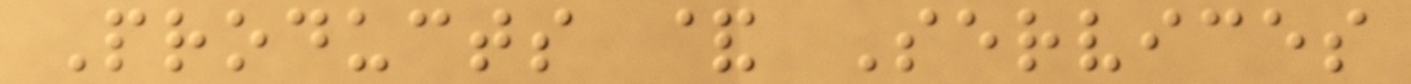Products & Services
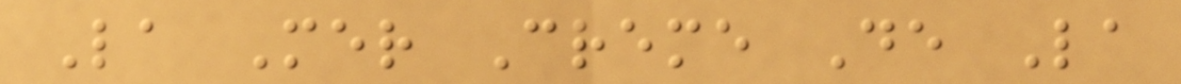La Mer Creme De La
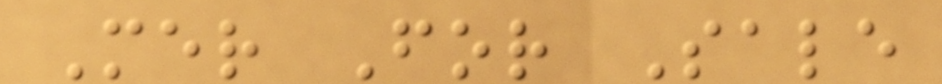Mer For Sale
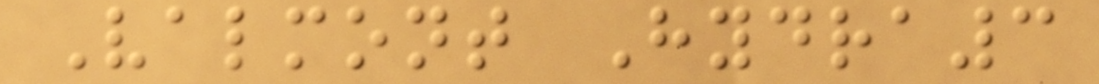Valmont Hydra3
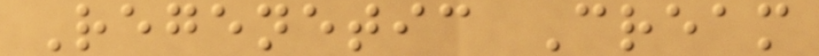Regenetic Cream
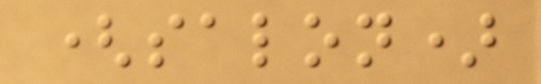(salon)
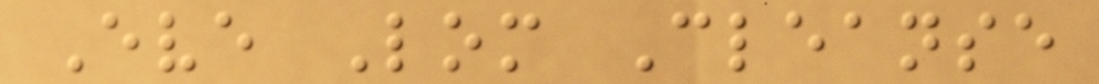Eve Lom Cleanse
